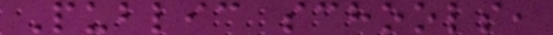Public schools,
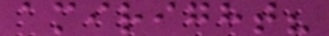amiright?
